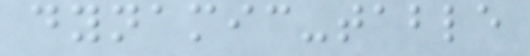dynamic-table
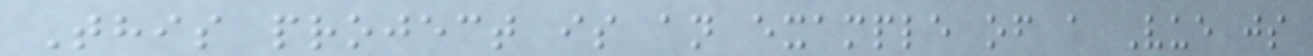This project is an example of a Vue js
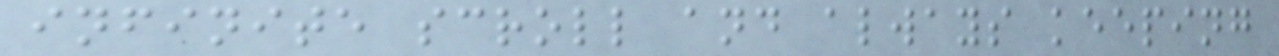infinite scroll and always keeping
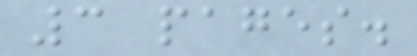3 pages.
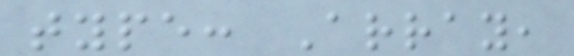type: Array,
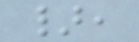},
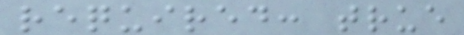required: true
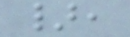},
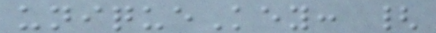uniqueKey: {
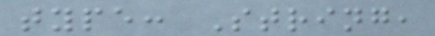type: String,
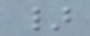}
